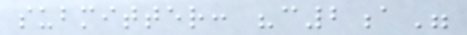submitter: "c2a"
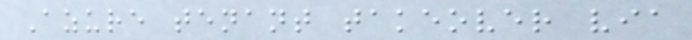Azure tenant takeover via
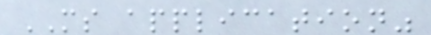MS application"
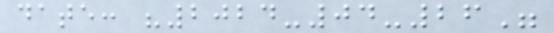date: "2024-04-26"
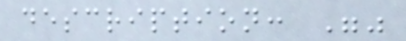description: ""
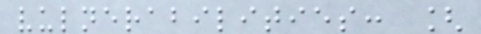vulnerabilities: [
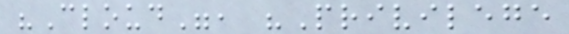"Cloud", "Privilege
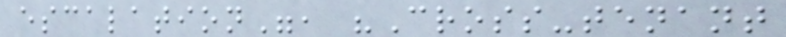escalation", "Cross-tenant
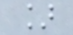]
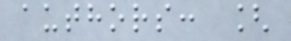authors: [
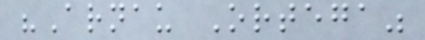"Arnau Ortega"
